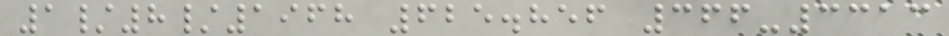1/8/1968 625.856 366-3313
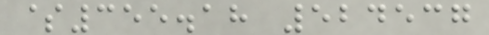$355.18 524537
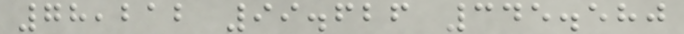78,212 99.626 345.580
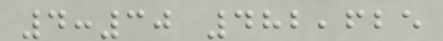4:30 482,625
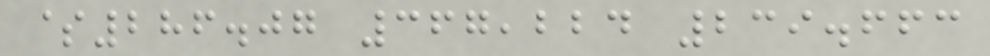$286.07 367,224 239.663
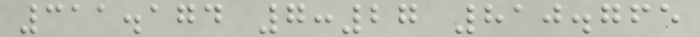311.174 7:27 810.765
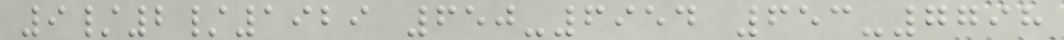9/2/1929 650-6954 653-7798
